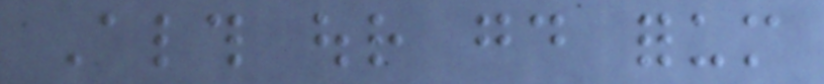Although our good forum
